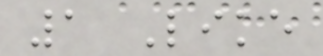1 Like
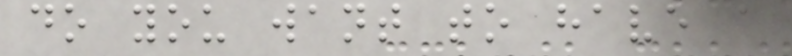do you want to have a
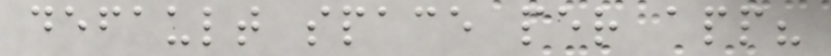default space per app?
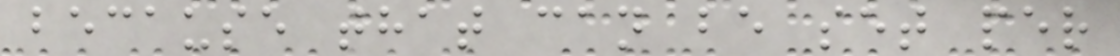because that can be set per
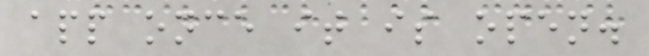app once it is open.
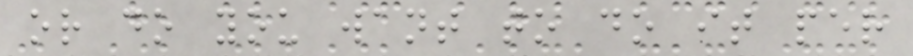or do you want to do it per
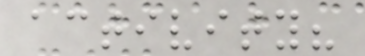activity?
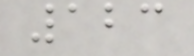123
